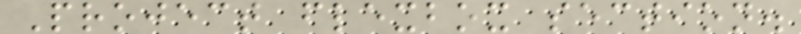Project flexbox section.
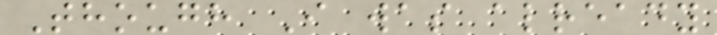Though I was already
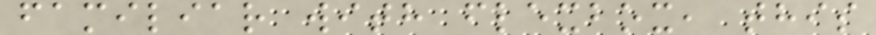familiar with flexbox, this
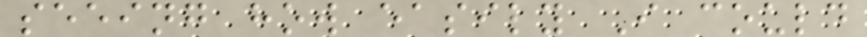seeing how easily I could
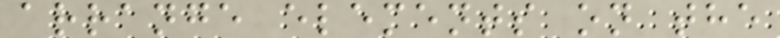arrange elements on the
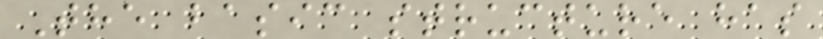The basic structure has
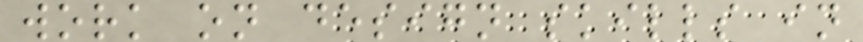work on design skills in
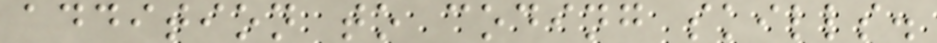addition to coding skills.
